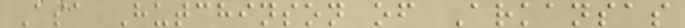Asa Hutchinson of Arkansas
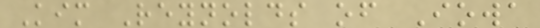Kim Reynolds of Iowa
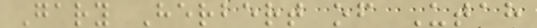Gary Herbert of Utah
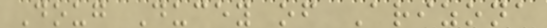Doug Ducey of Arizona
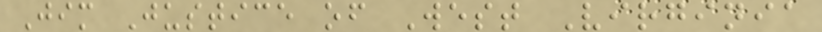Jim Justice of West Virginia
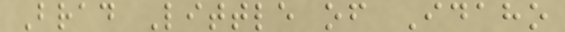Brad Little of Idaho
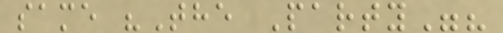same "The Party"?
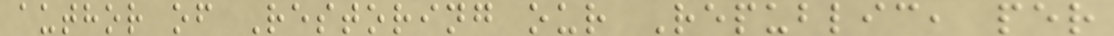author of Restoring our Republic, per
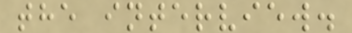the interview.
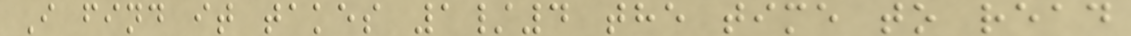I find it takes 1/4 the time to read
